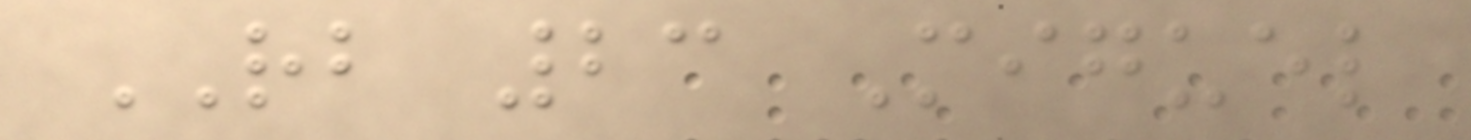RB 23 Miguel
